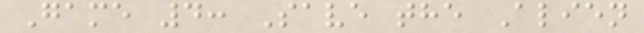Game 4: Save the Alien
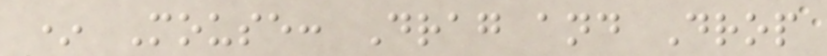* Mouse: Drag and Drop
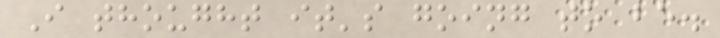I thought it's going to be.
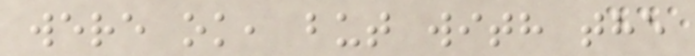were ok, but with the
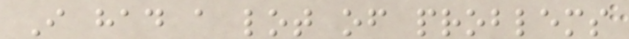I had a lot of problems
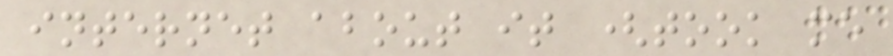internet about it (took me
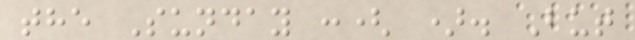the Sunday :( ). But
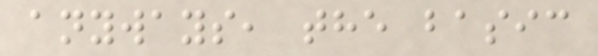anyways, the basic
